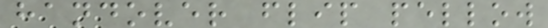handover flip pellow
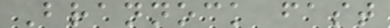Brannock fast
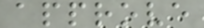approve
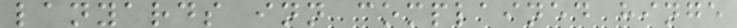lanyards inn complained hinge
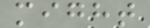might
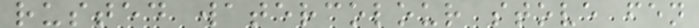rusted watercolour stove fen
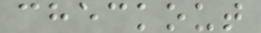checkout
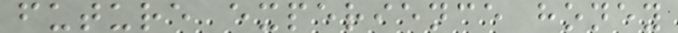future experience honey
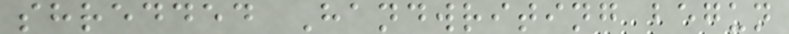shredded Handwriting begun
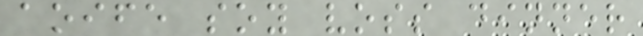aoife soy voss dinner
